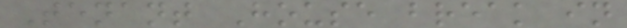Tenant House break in
